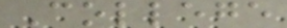College
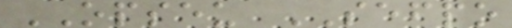OPSEU SEFPO
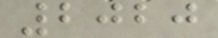2020
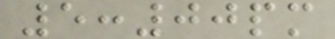5:00pm
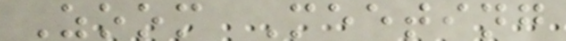Zoom Meeting
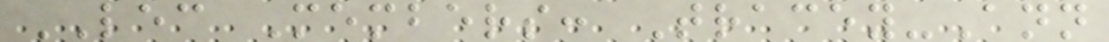LEC Members: Tracey-Ann
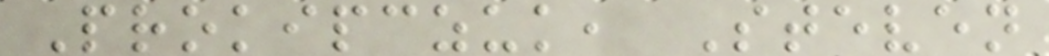Prokipczuk, Steven
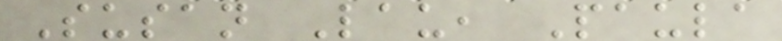Susan Lau, Paula
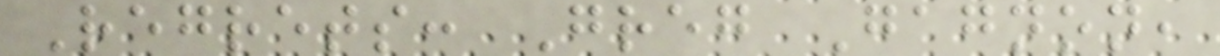Regrets: Greg Gagnon,
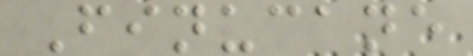Finucane
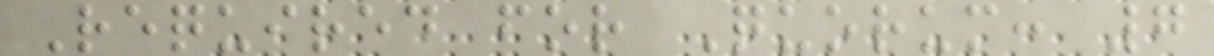Required for Quorum: 7
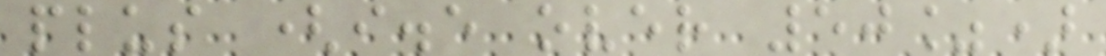plus (i.e over 50%)
